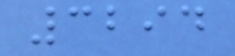3294
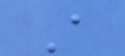A
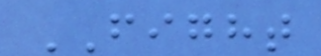FIGHT
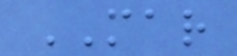MAR
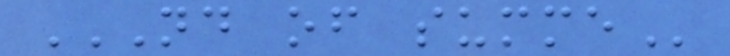ND OF SUMME
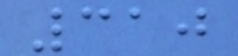310
